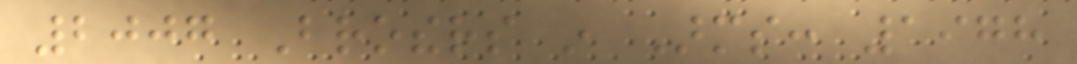2007 Brothers in Arms: 1978
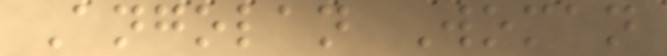Angolan Woman
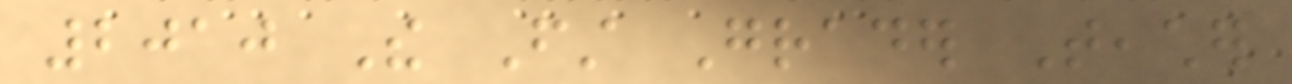2010 The First Grader Teacher
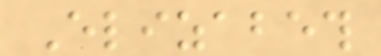Elizabeth
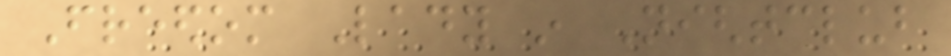Freedom Lady in Nightclub
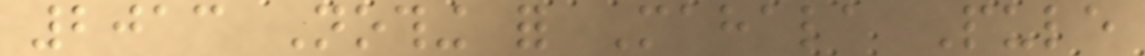2013 Nothing for Mahala Pule
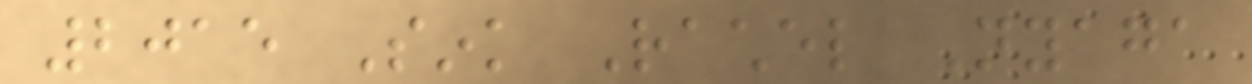2015 Sink Rachel Nyaga
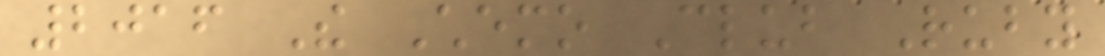2016 The Chemo Club Ruby
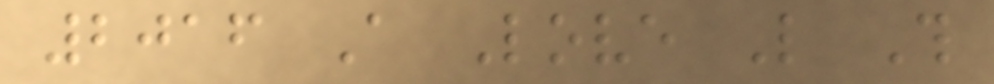2016 A Love Like This
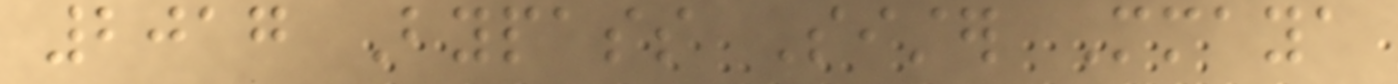2017 Bypass Sister Mmaya
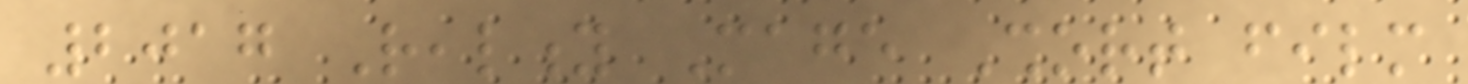2017 Reality Mage Short film
